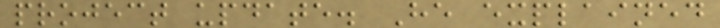project update. He explained
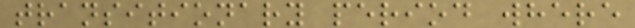transitionary period where
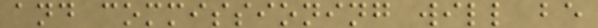and commissioning will be
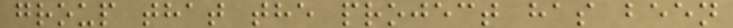group that the project has been
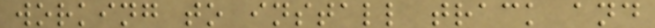working to install track and
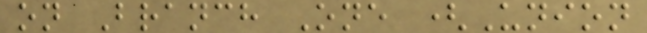on Branch One (Union
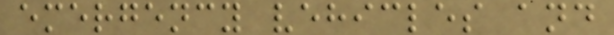emergency vehicles and
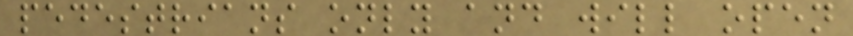pedestrians only and will open
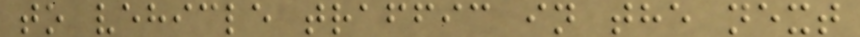to vehicle traffic in the next
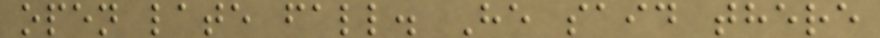open late fall. He said there
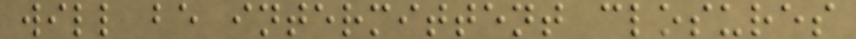will be intermittent closures
